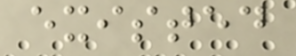existed
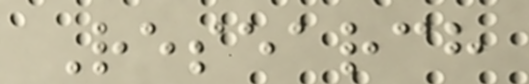Research
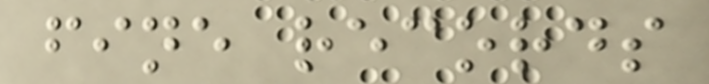fine records
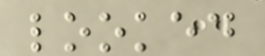looked
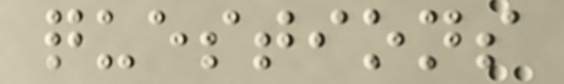questions
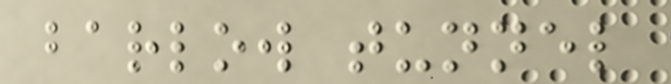barlow tunnel
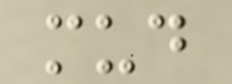mud
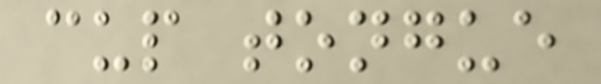cup tongue
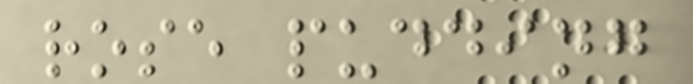rose pudding
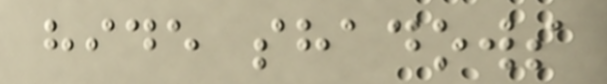hide shadows
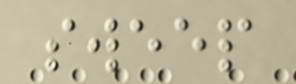sweep
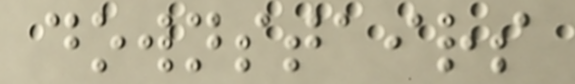downstairs
